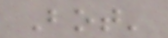Bot'
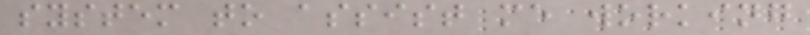system to assist me working
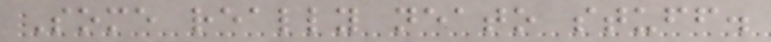Some really neato stuff.
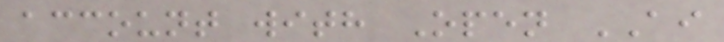account with Open AI
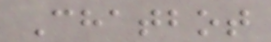Chatbot
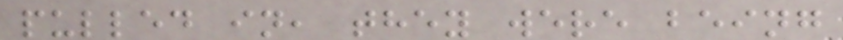pulled in, they were being
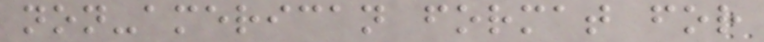non-american format for
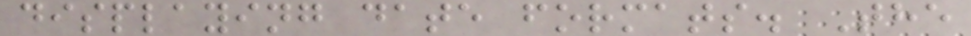displaying date formats. The
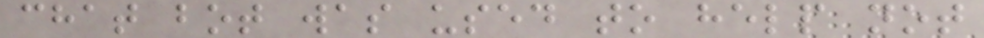chat bot was used to help not
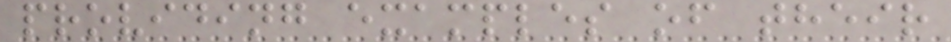providing examples of their
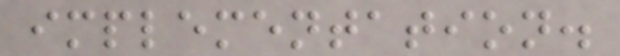implementation.
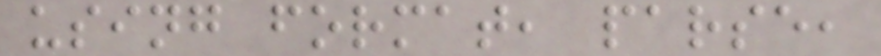using format, parse,
